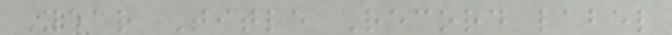Year Title Record label
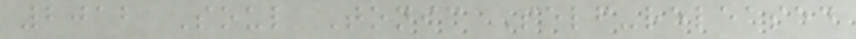2012 Soul Tonic Self-released
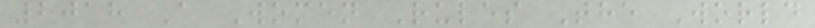2018 A Women Rules The World
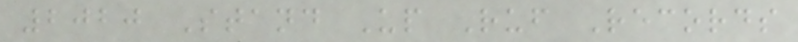2020 Stand Up Ruf Records
